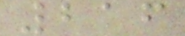216
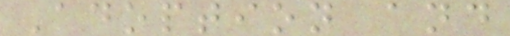Adoption and
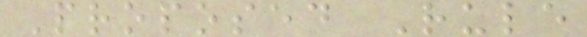Proposed Rule
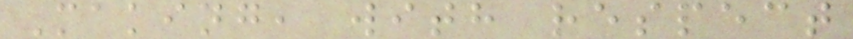Making, with respect
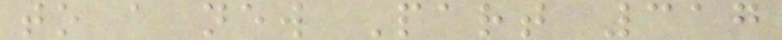to a new Part 317
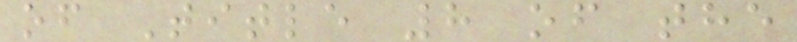of Title 8 of the
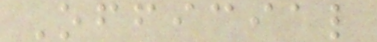Official
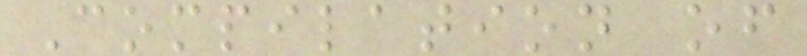Compilation of
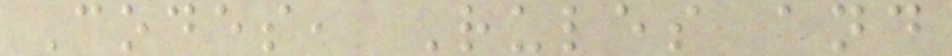Codes, Rules and
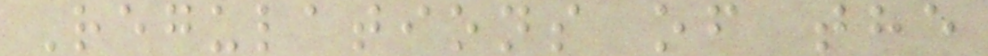Regulations of the
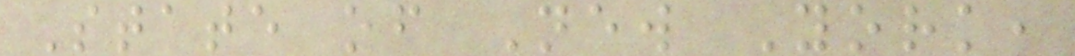State of New York,
